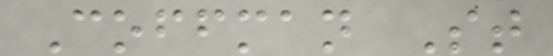Coffman St
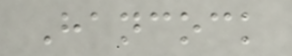Hancock
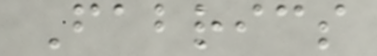Fabrics
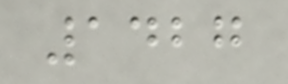1427
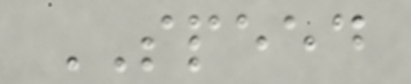SPEED
